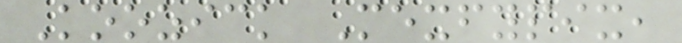Koozick Mexfypix,
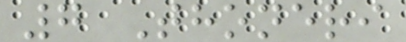7 Thoneri
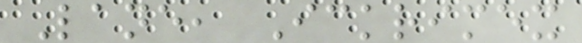Lane, Ickrimex
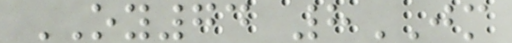OY74 8JM
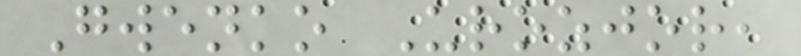Gwenko Urozjor,
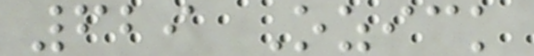629 Ozick
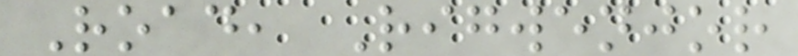Road, Rigwenjor
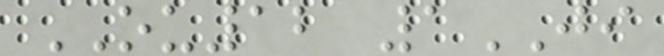OU12 1JI
